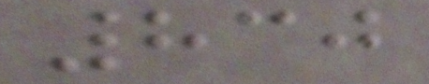830
